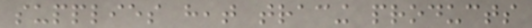supplies heat tracing products
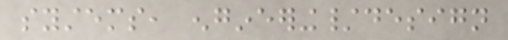systems, engineering/design
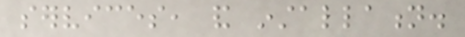services, and installation.
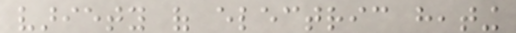variety of electric heating
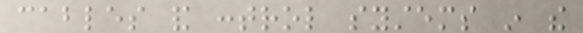cables and control systems in the
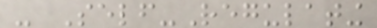- Self-Regulating
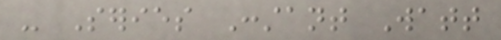- Series Constant Watt
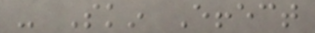- Skin Effect
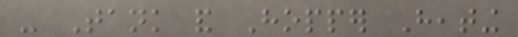- Tank and Hopper Heating
